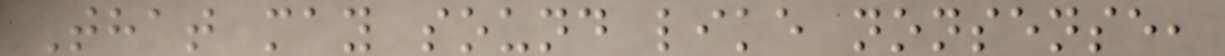That may sound like nonsense,
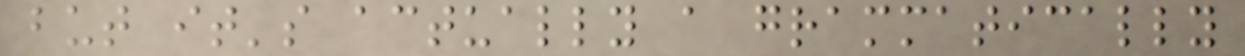but it's actually a grammatically
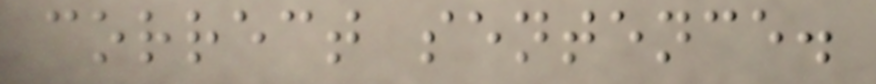correct sentence.
